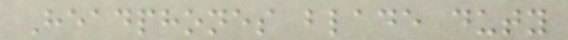Headphones blade duty
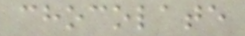chocolate
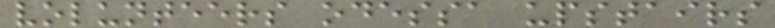volunteers odessa upstairs
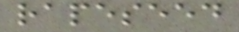rapeseed
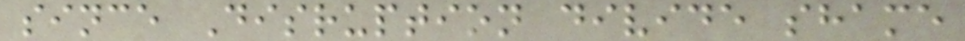since Disruption divide shame
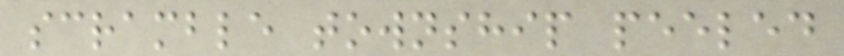scramble township peeled
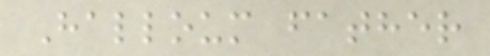Halloum father
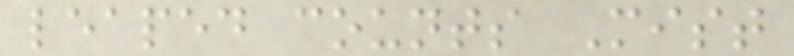leaped counts Mist
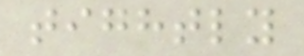tightly
